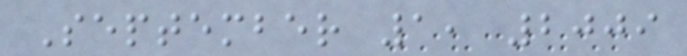September 1, 2009
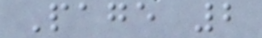Page 2
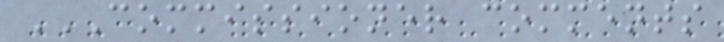COMMISSIONER COMMENTS
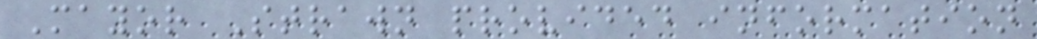Mayor Strawn provided information
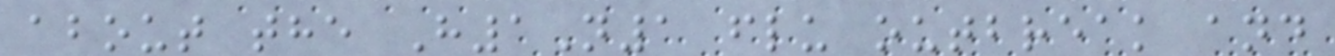about the H1N1 flu outbreak and
